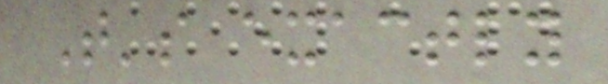That's exactly
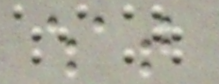what
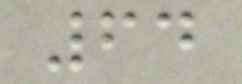64
